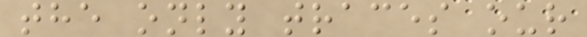the only traces our
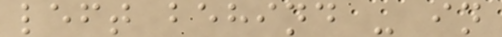left behind - in
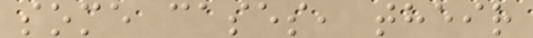some cases, their
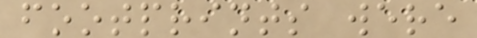footprints were
